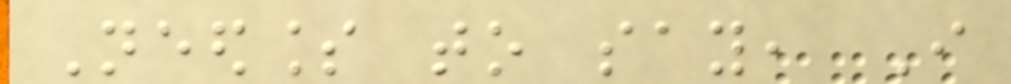Needless to say, I
